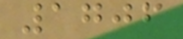1706
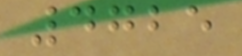4725
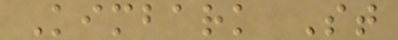Kimbark St
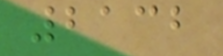2132
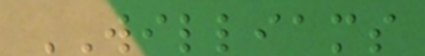WILLIAMS
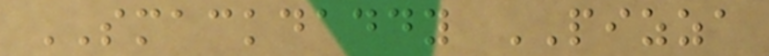SMACKDADDY PIZZA
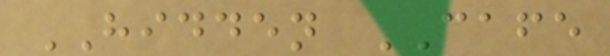HIDDEN CAFE
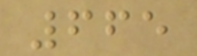665
